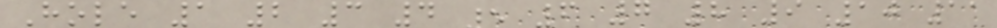Hole 1 2 3 4 5 6 7 8 9 10 11
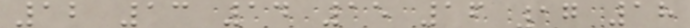12 13 14 15 16 17 18
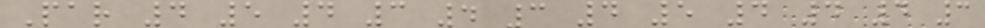Par 4 5 4 3 4 3 4 5 4 4 4 3
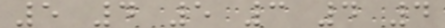5 4 5 3 4 4
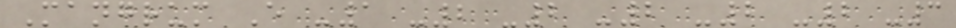Mangrum E -1 -2 -2 -2 -2 -2 -3
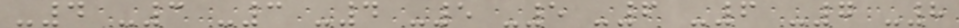-4 -3 -3 -4 -5 -5 -6 -6 -7 -8
